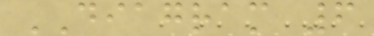DIAGRAM 6
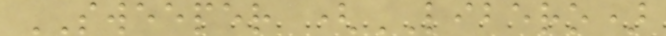SWEEPER (LIBERO)
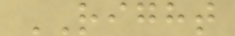RIGHT
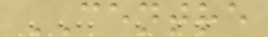CENTRE
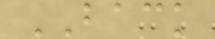BACK
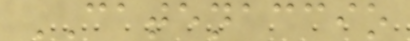CATENACCIO
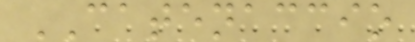CATENACCIO
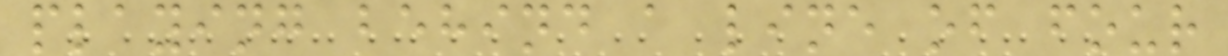playing behind a line of four
